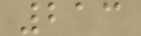213
